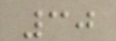30
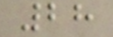28
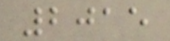2015
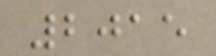2015
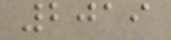2019
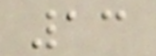13
